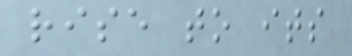rise to its
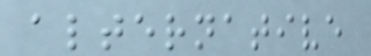alternative
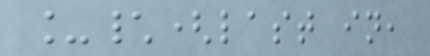_\(last in,
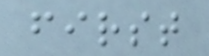first
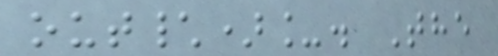out\)_. The
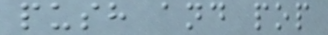push and pop
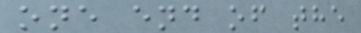one end of the
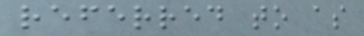referred to as
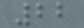22
